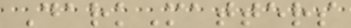DarkMatters
